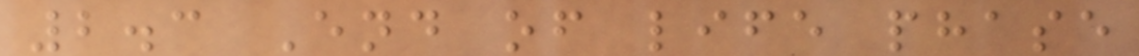2.3 End of life phase
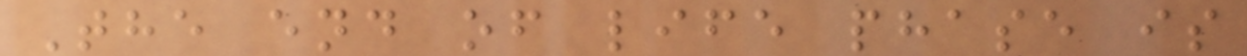The end of life phase is
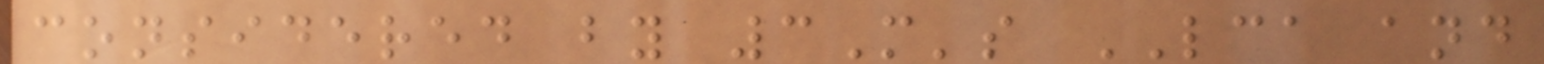considered by 3M's LCA and
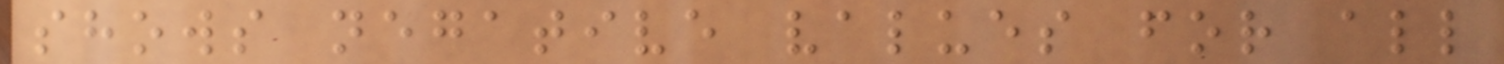shows negative values for all
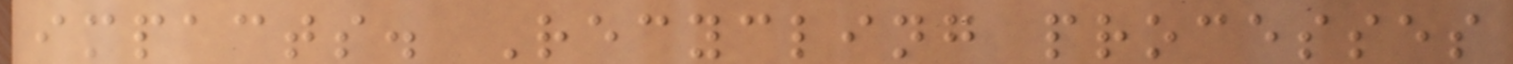impacts. Recycling processes
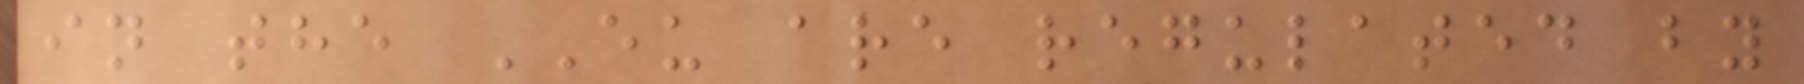in the EU are regulated by
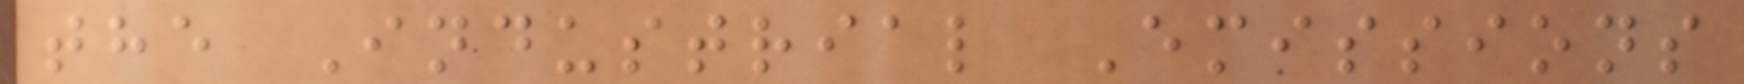the Industrial Emissions
